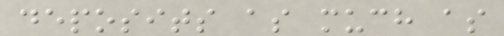deposits as much as
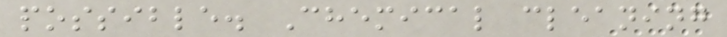possible. Chemical cleaning
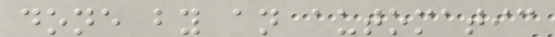done by an automatic
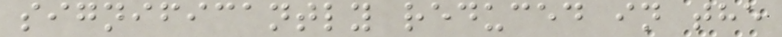significantly reduced in the
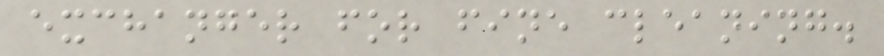exchanger for fine cleaning.
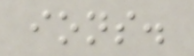ions.
